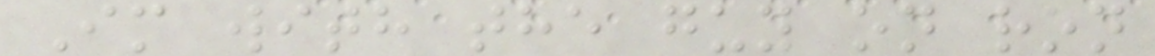Im with the guy on ron
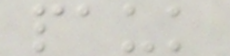pauk
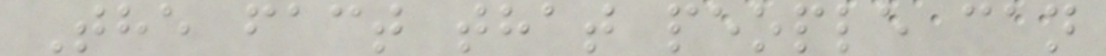The fact that people can
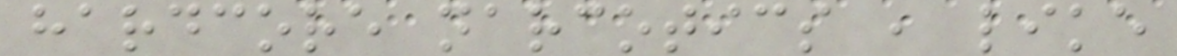hardcore narcotics , like
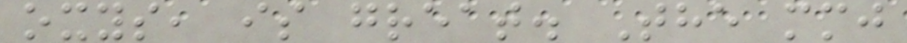oxys, is great. The mmj
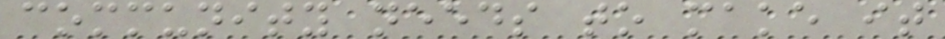community needs to make it
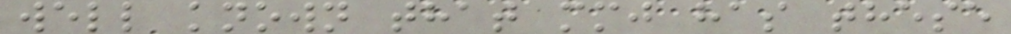well known that mmj has these
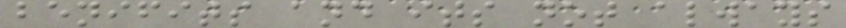benifits and its not always
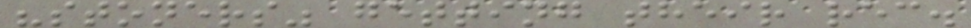"stoners" getting their rec.
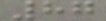87
